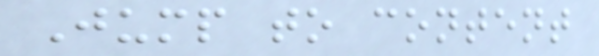Jump to content
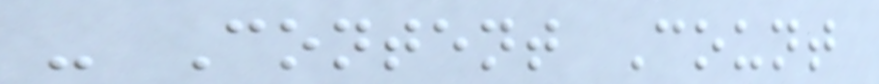- Content Count
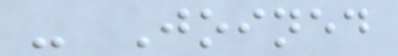- Joined
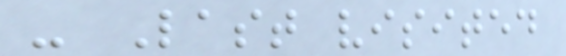- Last visited
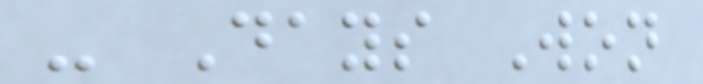- Days Won
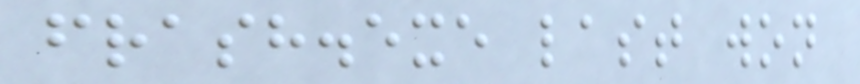frash.exe last won
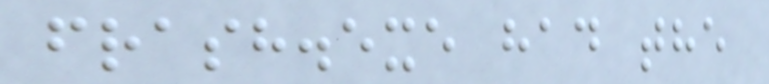frash.exe had the
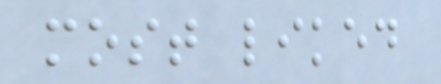most liked
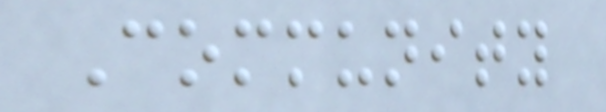Community
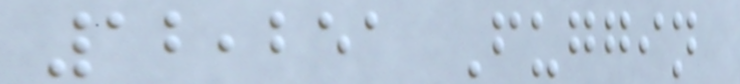12,251 Fuggin
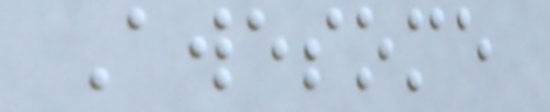Awesome
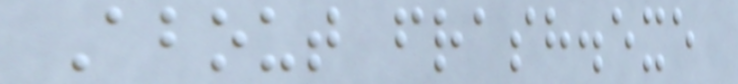About frash.exe
